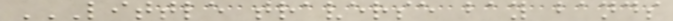LITTLE TRAVERSE BAY BANDS
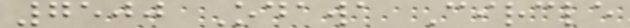7500 Odawa Circle
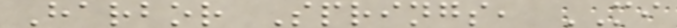Harbor Springs, MI
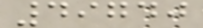49740
